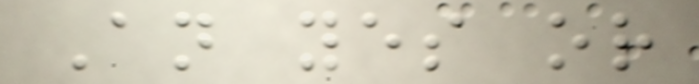An yes or
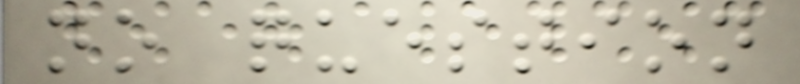no question
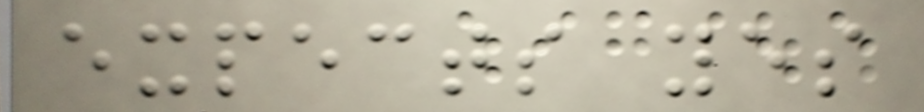expects yes
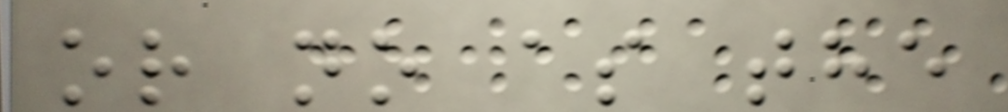or no as the
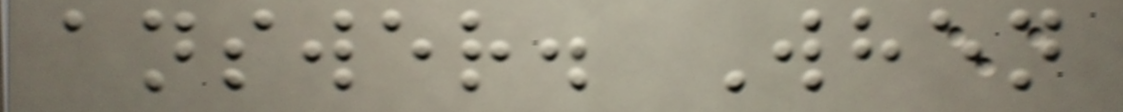answer. When
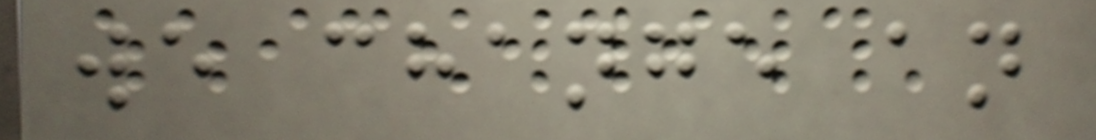we change an
